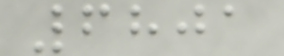6801
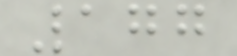177
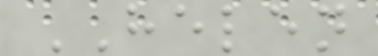HELEN
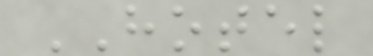HOTEL
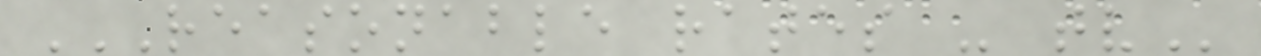REASONABLE RATES - TV
